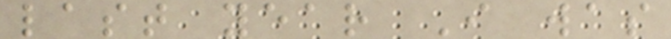last year I was
